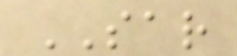SAR
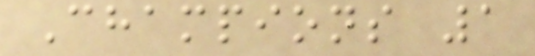Champions 1
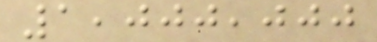1,000,000
